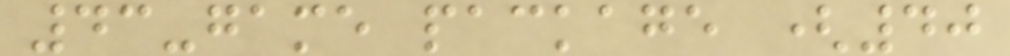43-game package (40
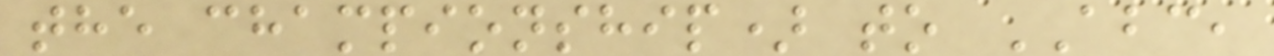the championship) to ABC,
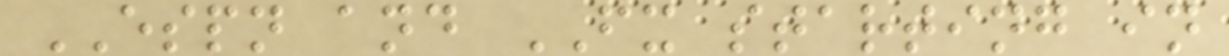ESPN and FX starting in
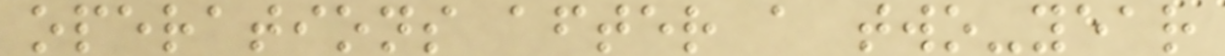operations after a two-year
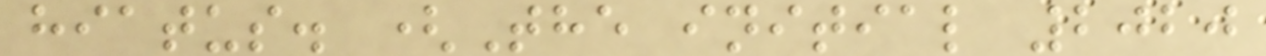hiatus. (The initial 2020
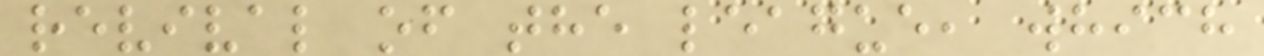revival of the league, which
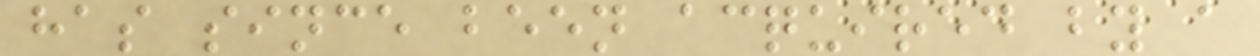has since been acquired by a
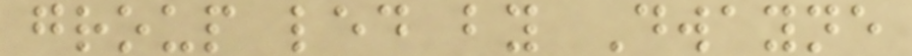group led by Dwayne
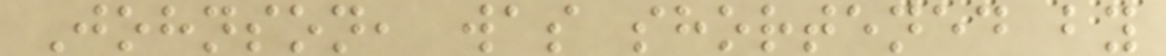Johnson, was shortened by
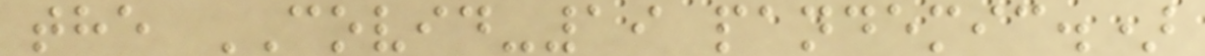the COVID-19 pandemic.)
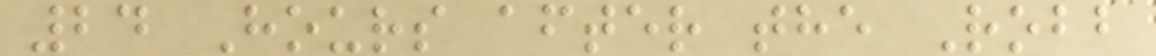24 Hours after the Robb
